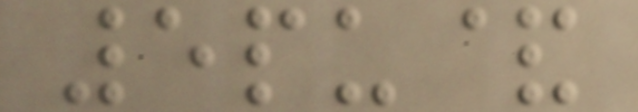5pu&
